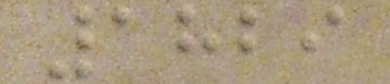1829
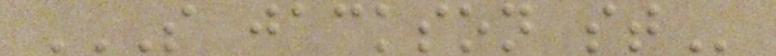S JACKSON ST
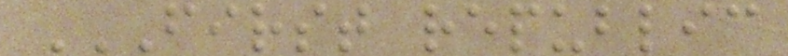FIRST REPUBLIC
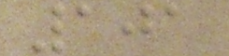101
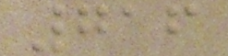716
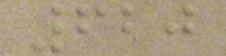620
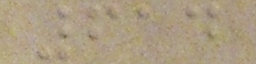614
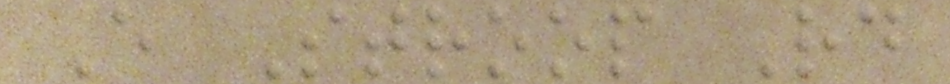E Stroop Rd
